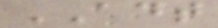ADT
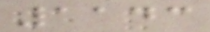1143
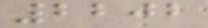2202
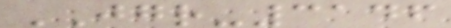JGR-3146
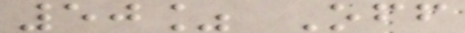50% Off
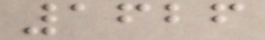1626
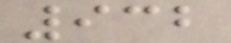932
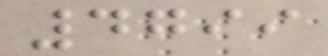4799
